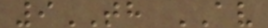9TH AV
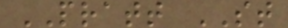PRATT ST
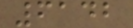6142
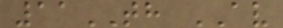11TH AV
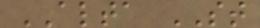ALTA ST
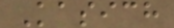Kasich
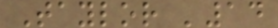Taylor '14
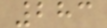283
